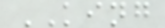KING
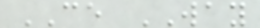CE WAY
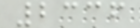2336
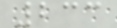233
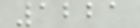1221
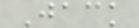Jack
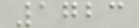1723
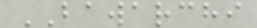BAWARCHI
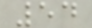54
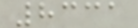8331
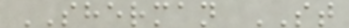SHERMAN ST
